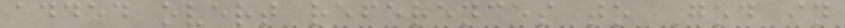added overt references to God in
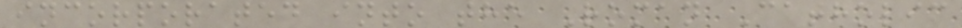incorporated into the Roman Catholic
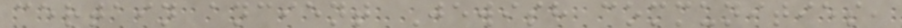certain ancient Jewish communities,
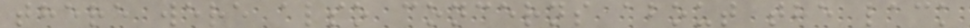there were also concerns about the lack
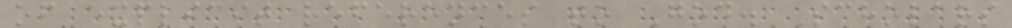of explicit references to God. Scholars
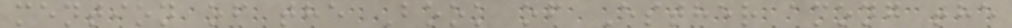mention of the Book of Esther among the
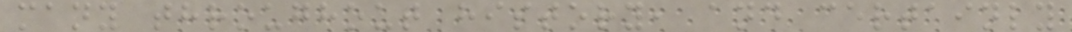many throughout history, and certainly
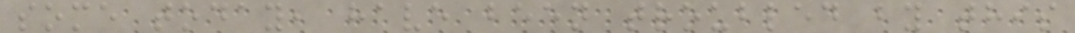some today, have been troubled by this
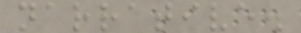narrative.
